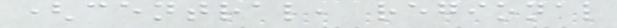(central, regional
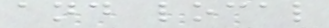and local
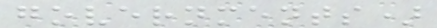governments)
